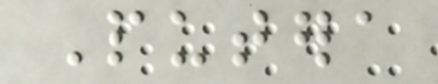Putera
